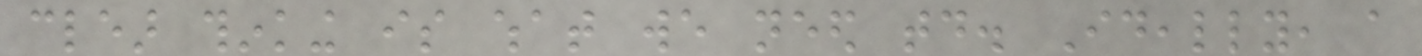clear thinking is what we need today. Ideally, a
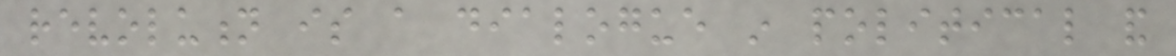revolution is a dialogue in political and
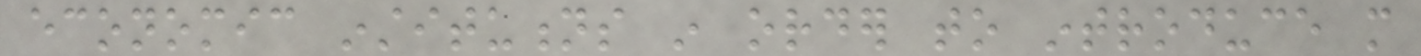economic institutions in order to introduce more
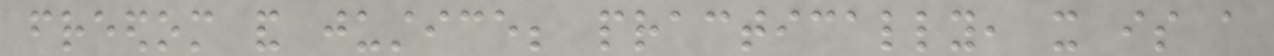freedom and justice; practically, it is a
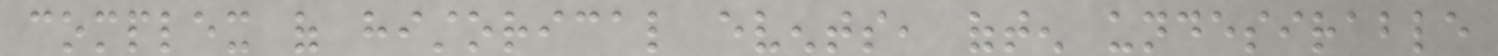complex of historical events, often undesirable
